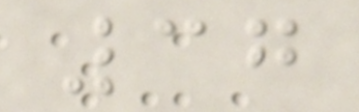37
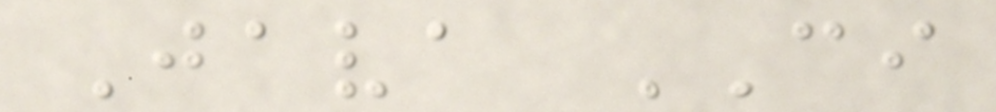Java CI
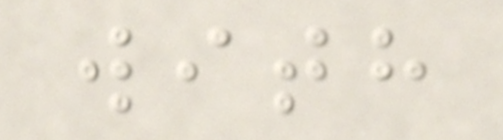with
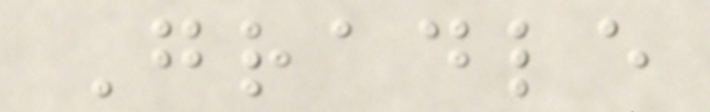Gradle
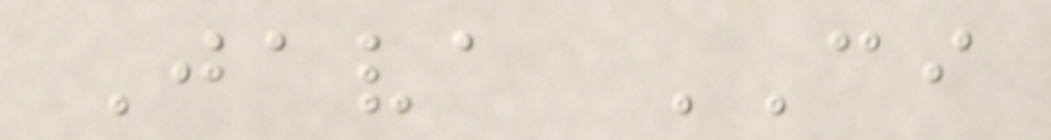Java CI
